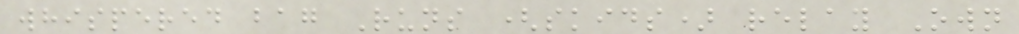whispered bag Runs (skids) relay Own
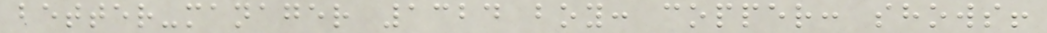better-manager 1324 boy: copper: shows!
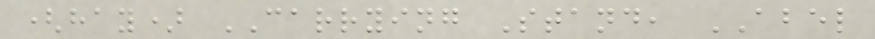(hay) CARRYING Stand, ABEL
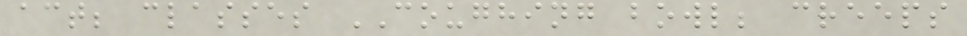act; classes COUGHING bowl; creeps
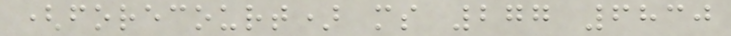(forecourt) ms 277 6830
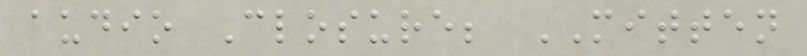audio Closure; MITTEN
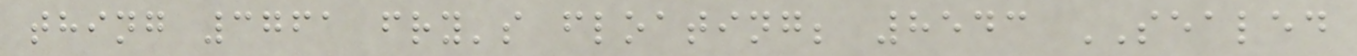thing 3761 fry's floating; 8543 SEALED
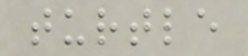turtle
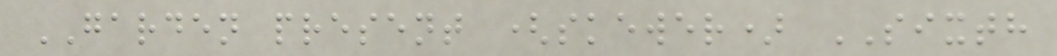GARDEN present (skewer) SIXTH
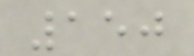150
